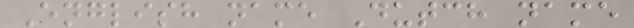English name Dutch name
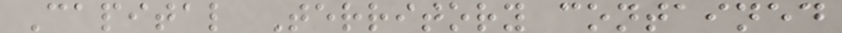Capital Territory contained
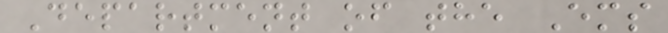Department of the Ems
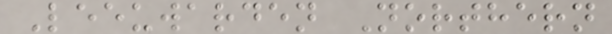Leeuwarden Northern
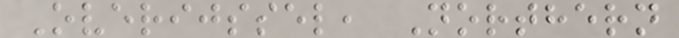Overijssel, Northern
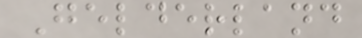Gelderland
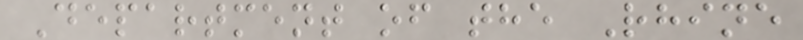Department of the Rhine
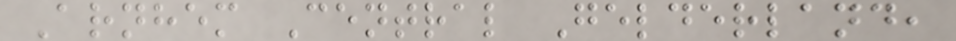Arnhem Central Gelderland,
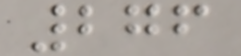276
